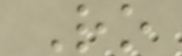Ro
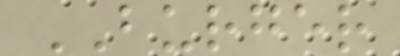BURGER
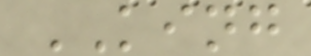KING
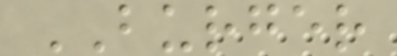BURGER
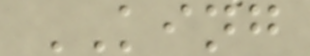KING
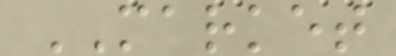MARKET
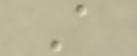A
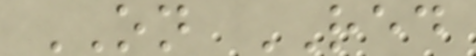ON RED
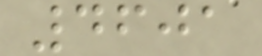4601
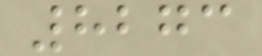8273
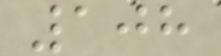108
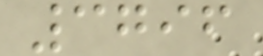3796
